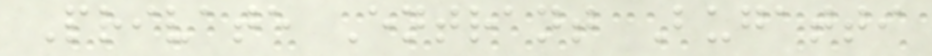Private Entrant Bugatti
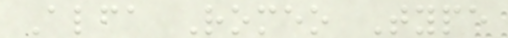Alfa Romeo Type
